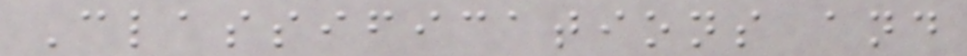Classifications and
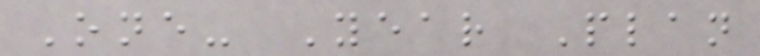One- Year Plan
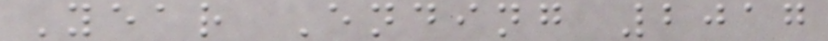Year Ending 2017
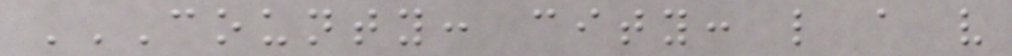COUNTY: CITY: L A V
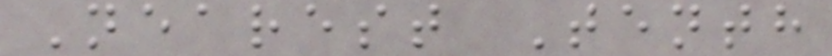Nearest Tenth
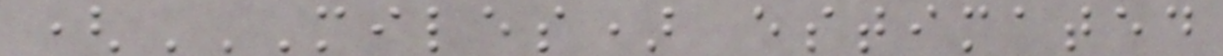(MILES) ESTIMATED
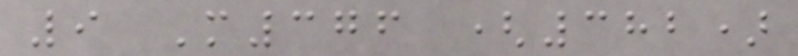9 M376 (382)
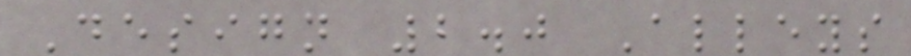Design 2.0 Alleys
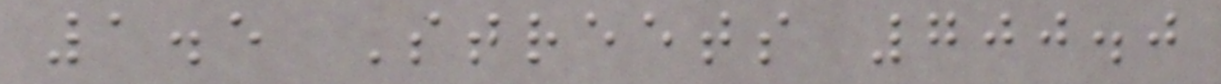1.5 Streets 700.0
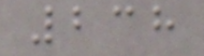238
